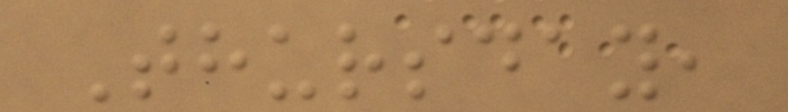Thursday,
